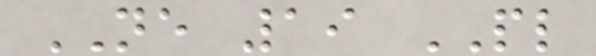NE 19 PL
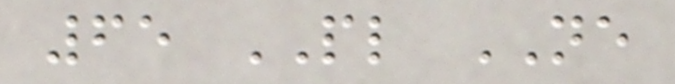65 PL NE
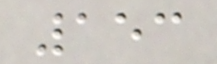153
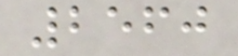2560
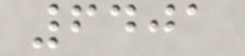6401
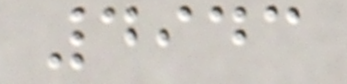4943
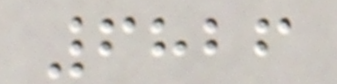6826
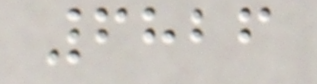6826
